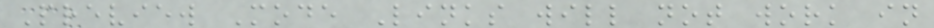Preview Mode Links will not work in
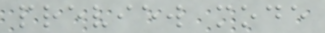preview mode
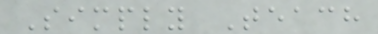Simply Teach
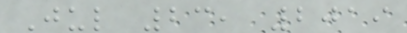Jul 23, 2019
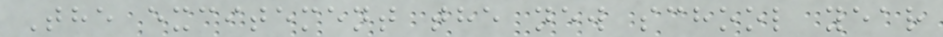The excitement the new school year
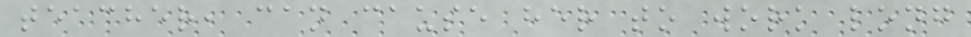teacher, can cause her to work long
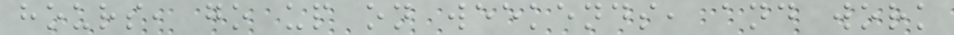hours, go up on weekends, and work
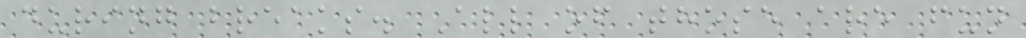during breaks. All of those are fun
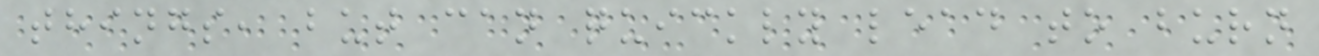things, but can quickly lead to burn
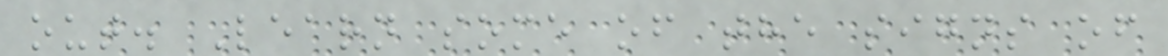out. Learn some of the signs of
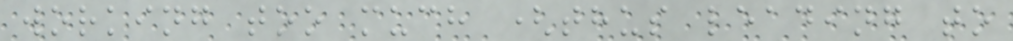working too much (thus leading to
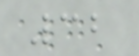32
